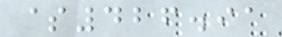$426.91
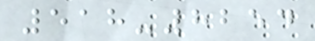518-8254
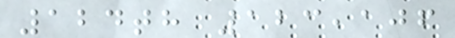124th 123,106
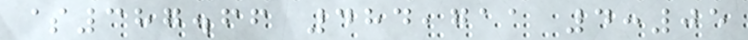$387.66 484,711 4:05
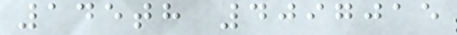145th 4097015
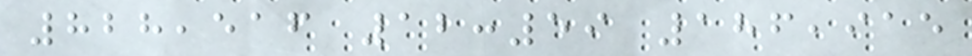828,516 12:59 186,915
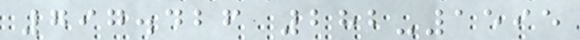797.426 282-1595
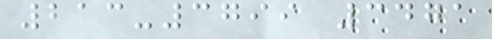213-3799 3471
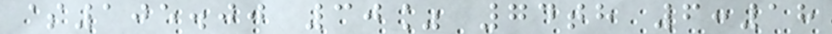$105.00 30% 74th 6:18
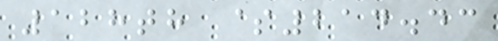128th $214.43
